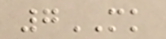7MK
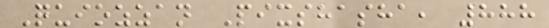Quiozzan Pixshasha, 888
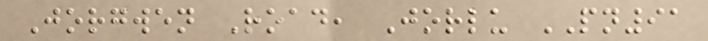Jorgwen Road, Jorlu PN91
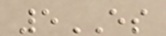5ES
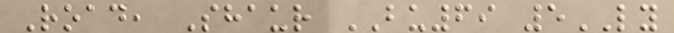Road, Shaur BU69 5LY
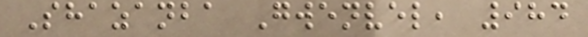Shazanba Gwenvel, 984
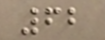62
